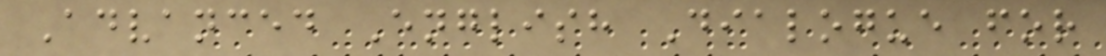Advanced English Dialogue for
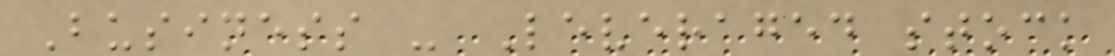Business - Leveraged stock
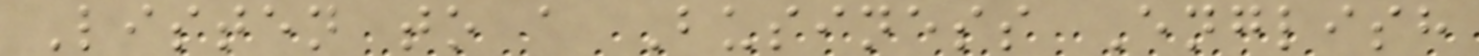Listen to a Business English
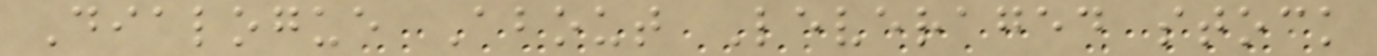Dialogue About Leveraged stock
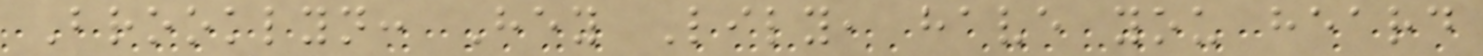Brooklyn: Hey Lily, have you heard
